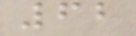62
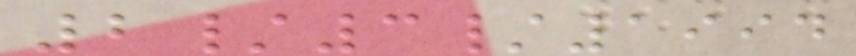2/3/1994
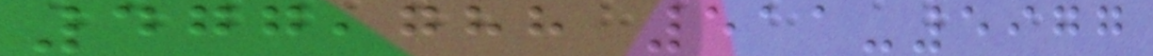477,788 511-5977
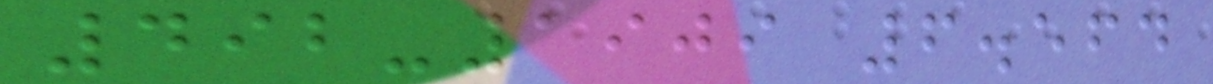492-1909 6.564
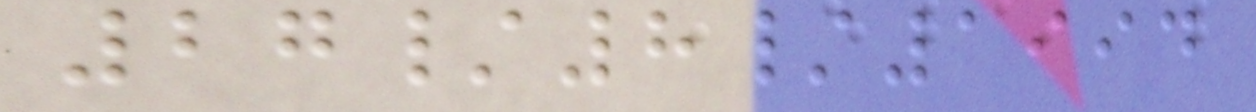27/8/1994
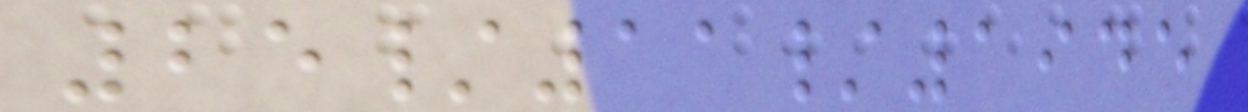25/11/1945
